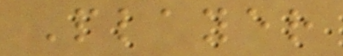Player
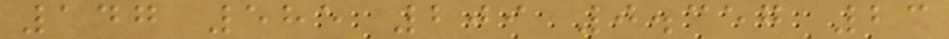147 585 209 0.357 23
